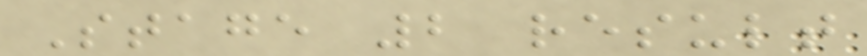Stage 2 result
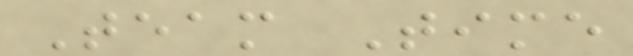Team Time
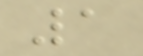1
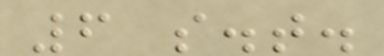6 s.t.
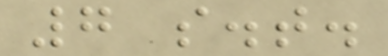7 s.t.
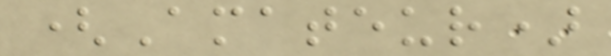(Amateur)
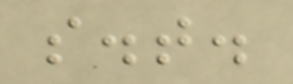s.t.
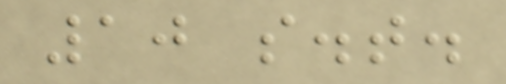10 s.t.
